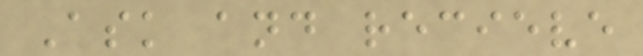Ask and recieve
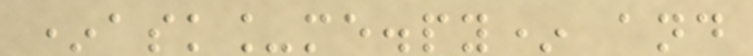*ask_me.py* and
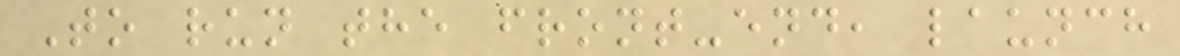To run the front-end, launch
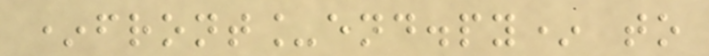*front_end.py* to
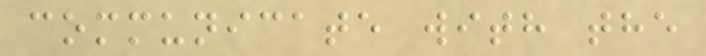communicate with the
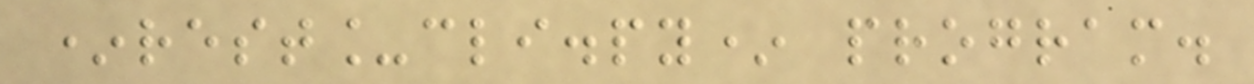*rest_cli.py* program.
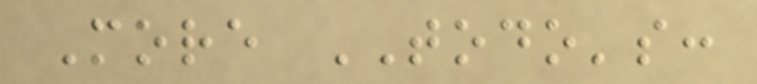More TODO's:
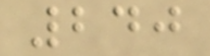240
